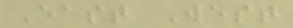East West
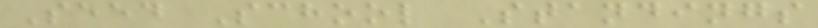Seed School Standings
